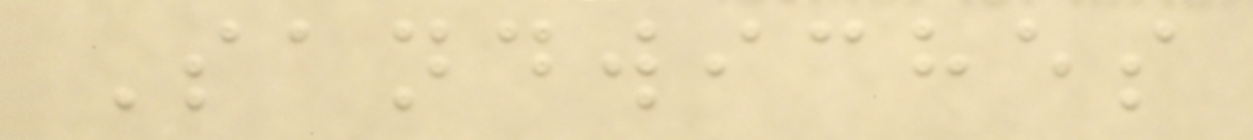Sandwiches
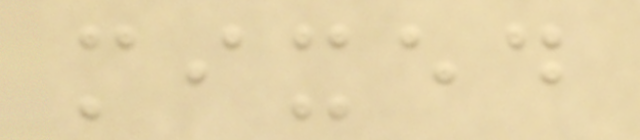mixed
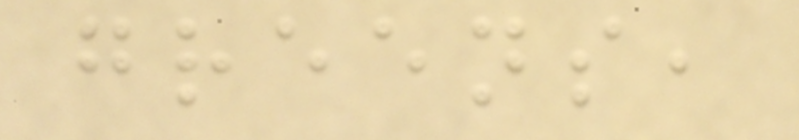greens,
